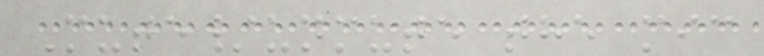Mute/unmute the mic
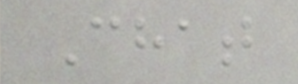Chat
